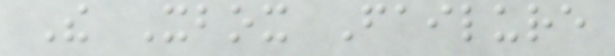The Xbox Failure
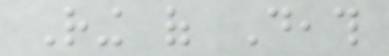Ring of Death
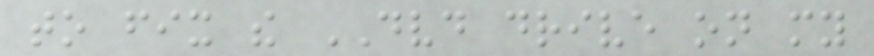to fix the DVD drive on my
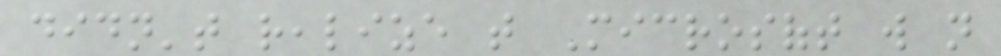didn't realize that Microsoft will not
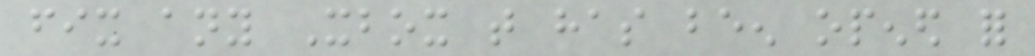fix any Xbox that has been opened for
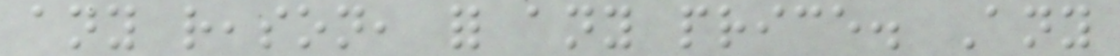any reason, for any price. Any
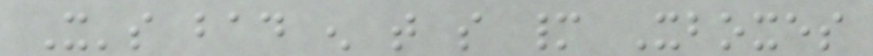It's bad enough that so many Xboxes
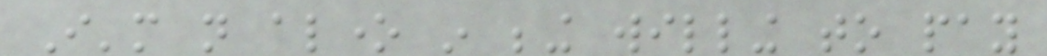I'm not alone in being willing to pay
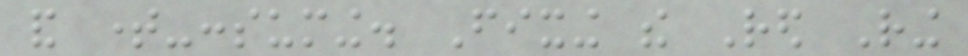and time-consuming. Fixing the Red Ring
